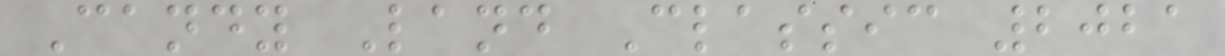Candy Land Classic 2021
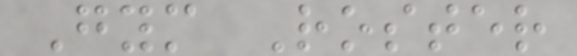Gym Roster
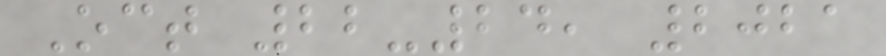Oct 22-24, 2021
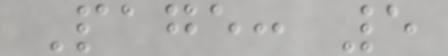Page: 5
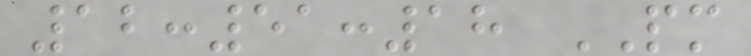12:51:18 PM
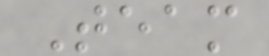Team
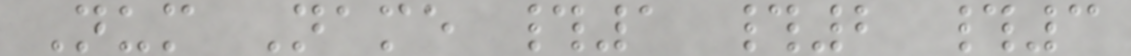Num Name #1 #2 #3
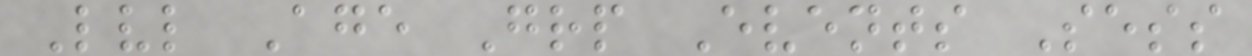Lvl Age Grp Events Sess
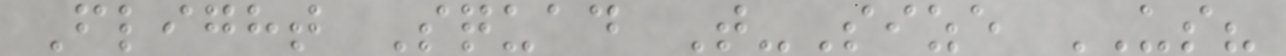Flight Squad T-Size US?
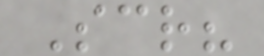Scr?
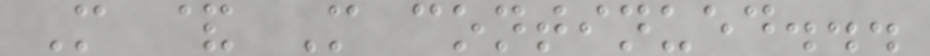M & M continued...
